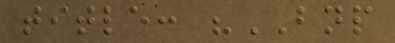title: "BNP
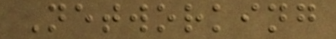Networking
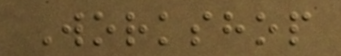Workshop
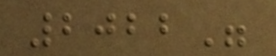2022"
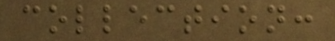collection:
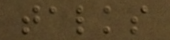talks
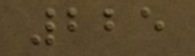225
